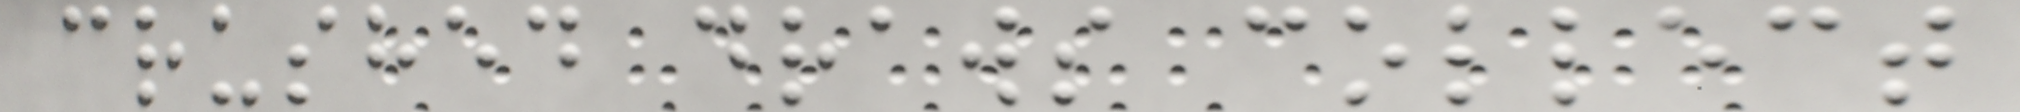crushed draws collect
